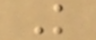K
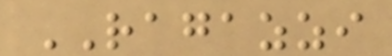RAGAZZI
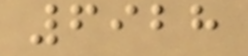6928
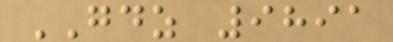GDZ 9891
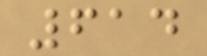614
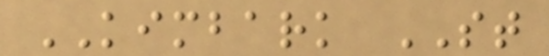KIMBARK ST
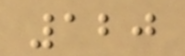120
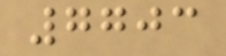7703
